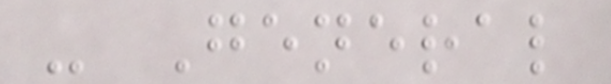- General
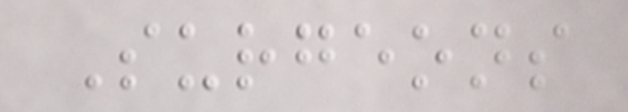Surgeons
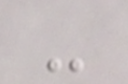-
